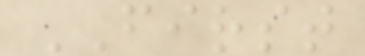FIRST
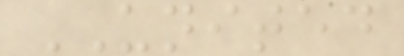UNITED
